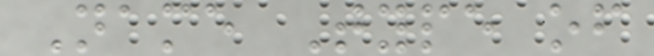Name Type of
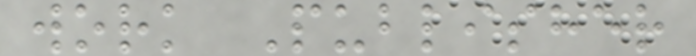work Publisher
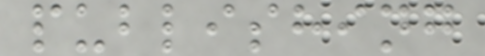publishing
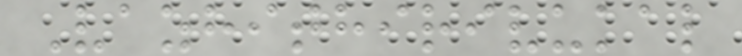Vazhithirivukal
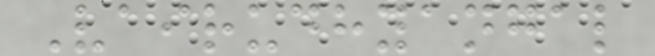Vairudhyangal
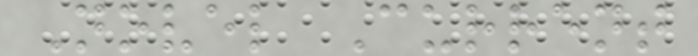Novel Current
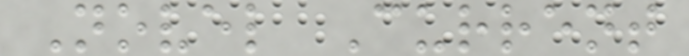Novel Current
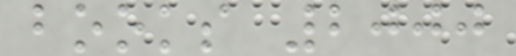books 2000
